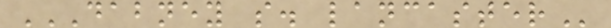DABNEY S. LANCASTER
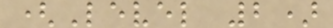(Level 2)
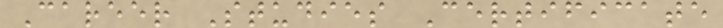Career Studies Certificate
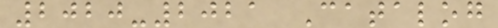2020-2021 Catalog
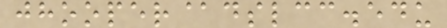jhooper@dslcc.edu
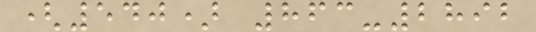(540) 863-2892
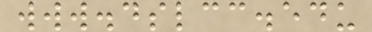www.dslcc.edu
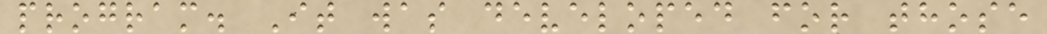program. It was developed for those
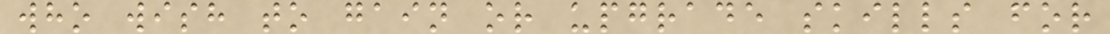who wish to gain or upgrade skills for
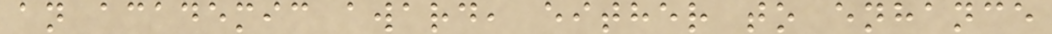an academic award, either to enhance
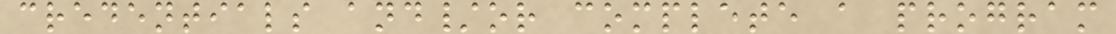credentials and/or complete a program
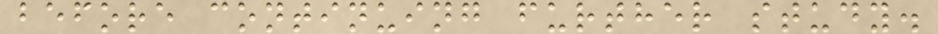before continuing further study.
